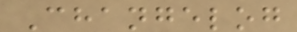Changelog
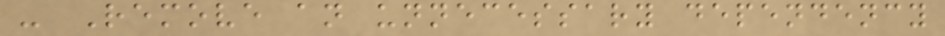- Remove an unnecessary dependency
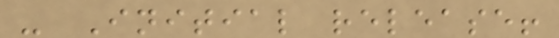- Initial release!
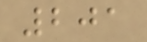201
